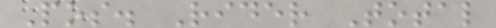Pos. Rider Total
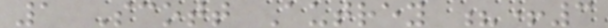1 Scott Autrey ?+3
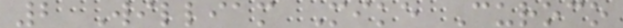2 William Mike Curoco
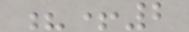?+2
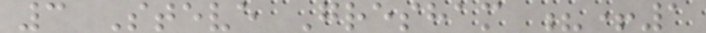3 Steve Gresham ?+1
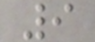9
